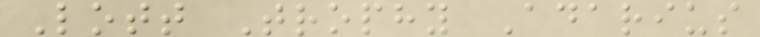Lott Trophy Adarius
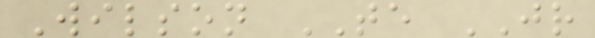Wilson TE JR
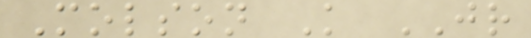Molson K JR
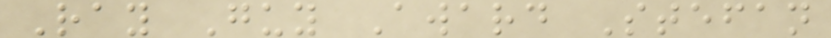Ray Guy Award Stefan
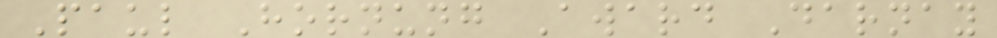Paul Hornung Award Darnay
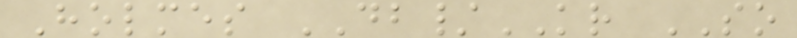Holmes DB/KR SO
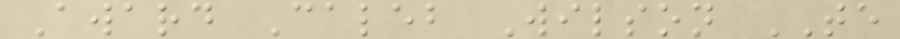Award Caleb Wilson TE
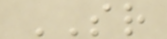SR
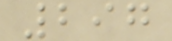297
